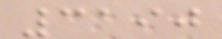3190
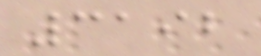3192
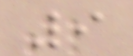9
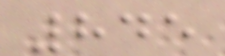845
